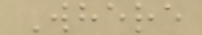Where
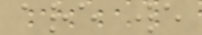are we
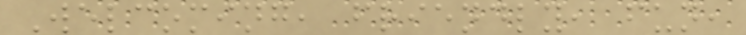Welcoming, friendly, fun,
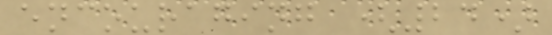encouraging (24)
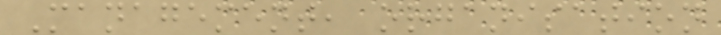Management, organisation
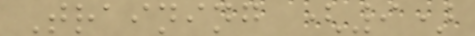Training (9)
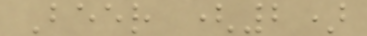Beer (2)
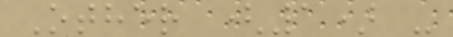Other (1) -
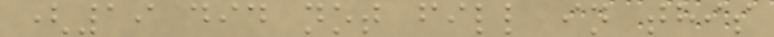(19 did not fill in this
